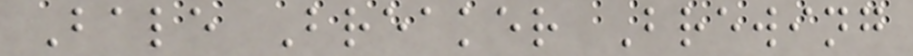Bale Breaker Brewing
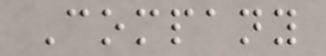Company
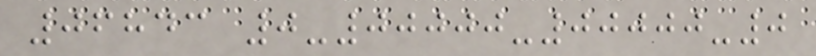06843 0-00000-00000-0
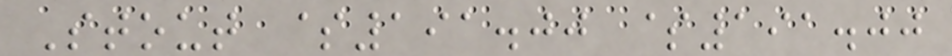Stout $191.00 $191.00
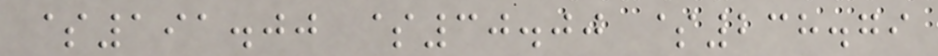$191.00 $30.00 $238.79
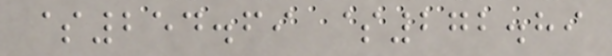$254.69 $272.89
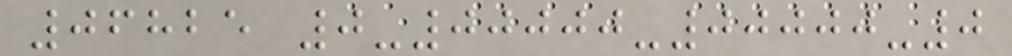06825 0-00000-00000-0
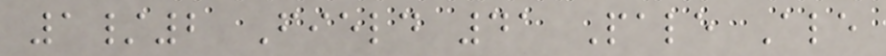1/2 Field 41 Pale Ale
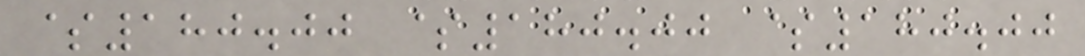$180.00 $180.00 $180.00
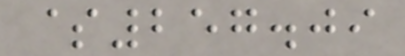$257.09
